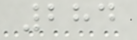284
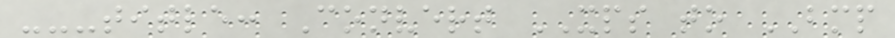---title: Convert XPS to BMP
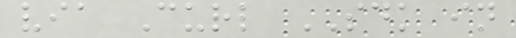via Curl SDK in
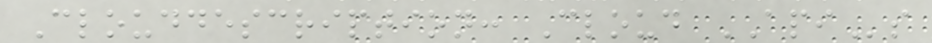Clouddescription: Cloud APIs
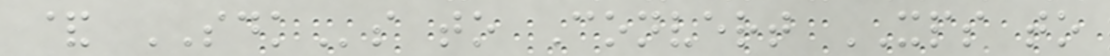& SDKs to Convert XPS to
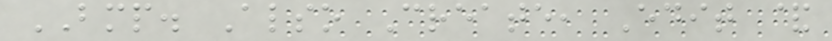BMP. Also Create, Edit &
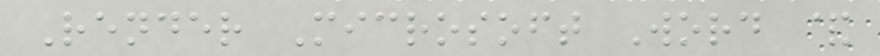Render Microsoft Word &
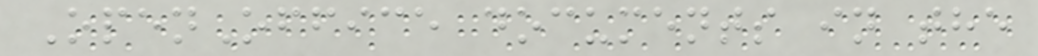OpenOffice documents in the
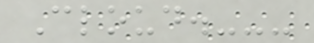Cloud.---
